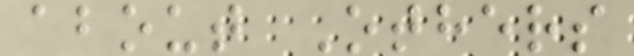about Others
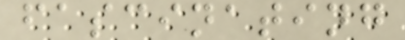fascinating
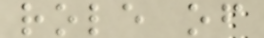role of
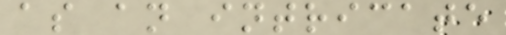as an intricate
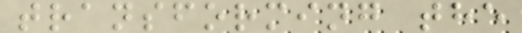transforming the
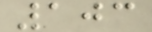103
